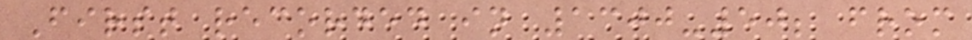First recorded in 1300-50; from
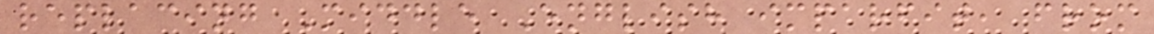replacing Middle English imparfit, from
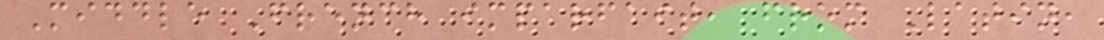Middle French imparfait, from Latin,
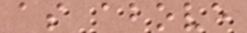as above
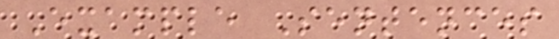Example Sentences
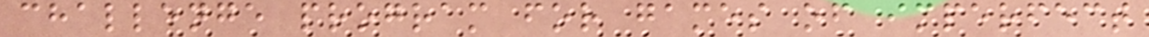challenge program for games of imperfect
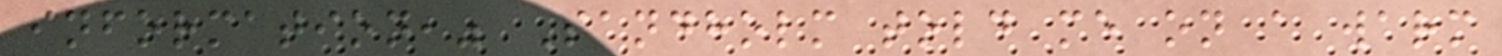information," Sandholm told me on a warm
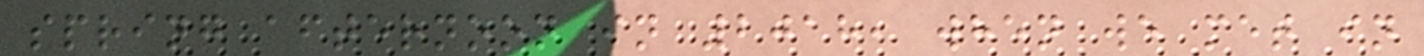spring afternoon in 2018, when we met in
